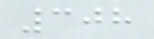308
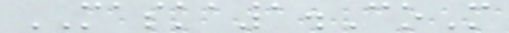MASKA1.CoM
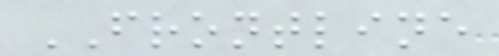FRONTLINE
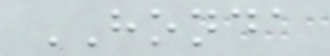HONDA
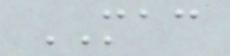MAC
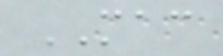MAC
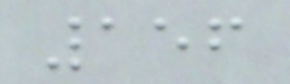156
